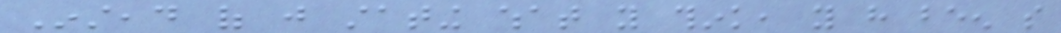Instead of just stating what you think, you have been so
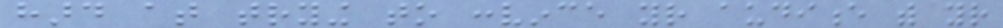hard at trying to convince your audience with your
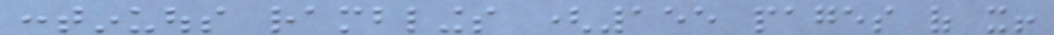continuous ramblings (155 pages of it!
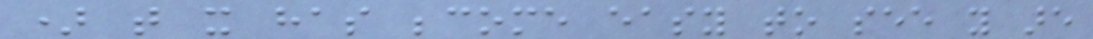) that it has become easy to see you are
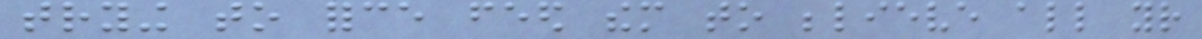trying to force feed them to believe all your
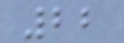22
